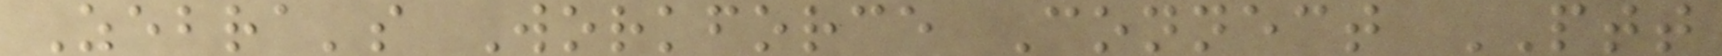Zebra's Workforce Connect PTT
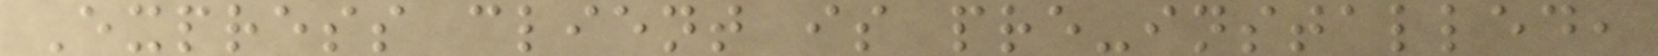Express client is pre-installed,
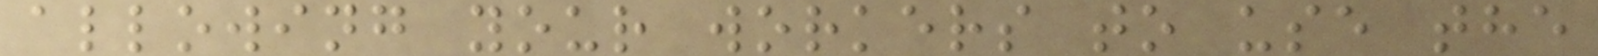allowing your workers to use the
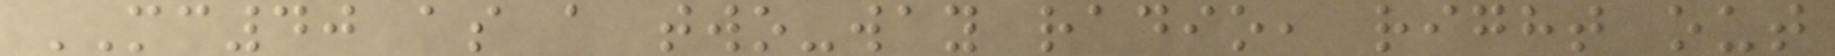MC40 as a two-way radio, right out
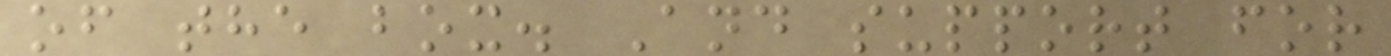of the box. And support for
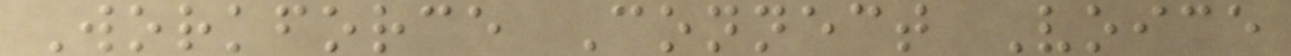Workforce Connect Voice
